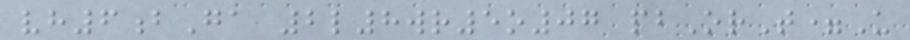vh6bGa 2l8wr5o07 pbOrT=U
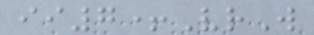ii7+VrW
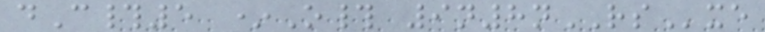dC#5 *O# 9n8nRSxe
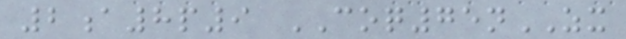2a8p9 COQ75nZX
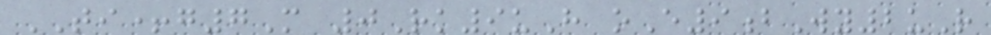TI+g7M 0Rk9uH oE9bWy2uR
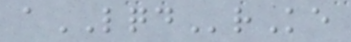aLQDrKe
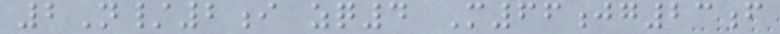2N/2i zq4 M66jg23f
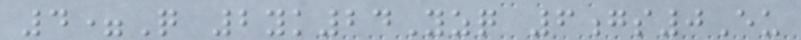4=Q 2yk24Yzq 6gs0Eu
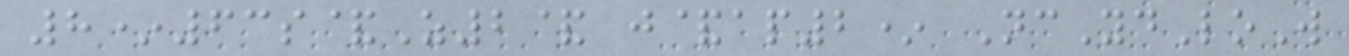8*63s&Z2& j&ap2* NcYdLoW
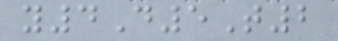y4D5T2
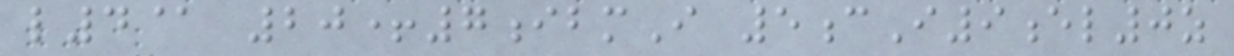l4@ 20+7ibmI 5cI9el0z
